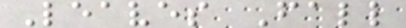Leaves Fall
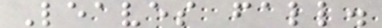Leaves fall.
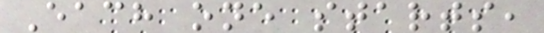Each one starts,
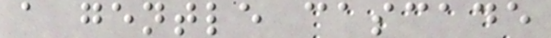a gentle cascade
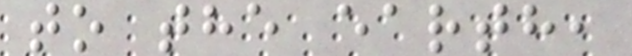to the earth,
